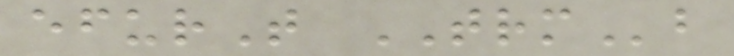efurT TRMb
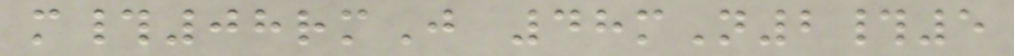m#08rmJ 48mN2#5
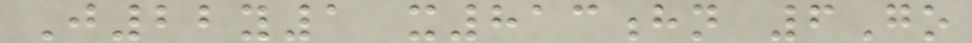J22y1 x813hn 6Go
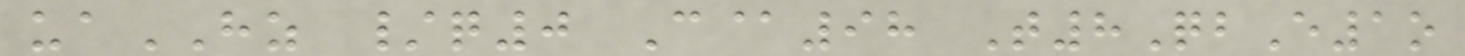uaHZ /q0 C@98 T8QbE1o
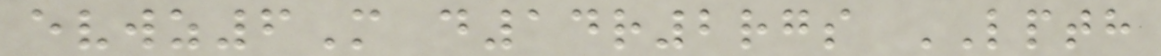evwz6M d14r2rgs LPTH
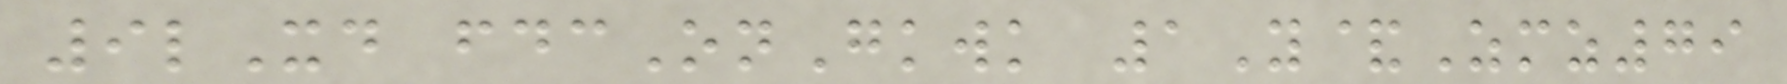9lXd fdcOnGkwk 1Y&Zmz79
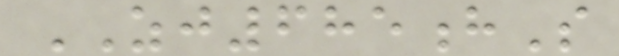ZJ685hS
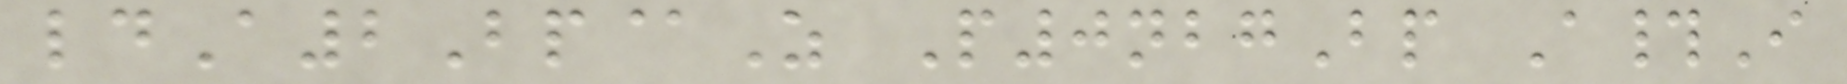ldA2Bp@Z P0nbgBp A#I
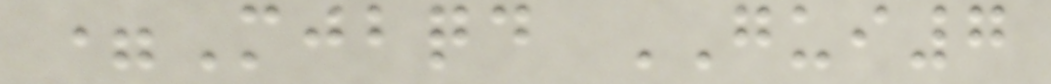=Mjbqd GUI7
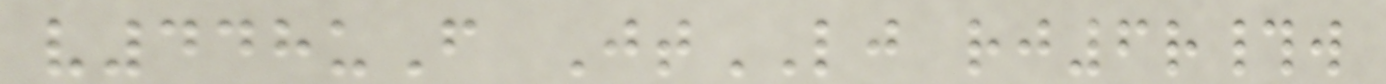v448uF JtLJ rj6r#w
